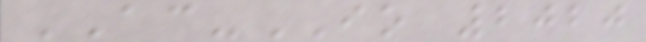AC-IO 2020
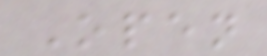Open
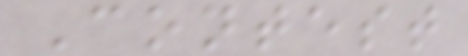Contest
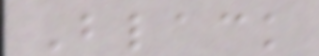Black
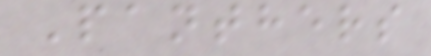Panthers
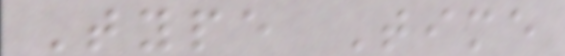Type Time
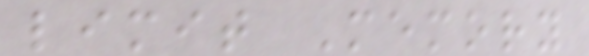limit Memory
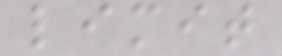limit
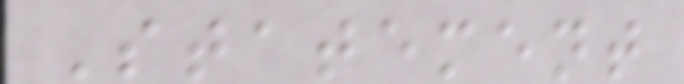Statement
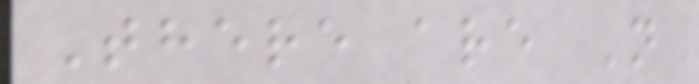There are N
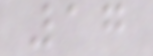17
